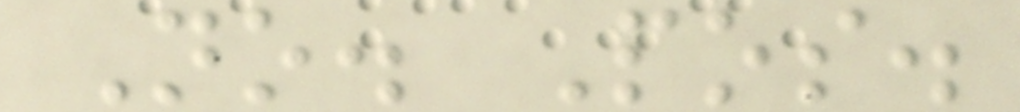No. Pos.
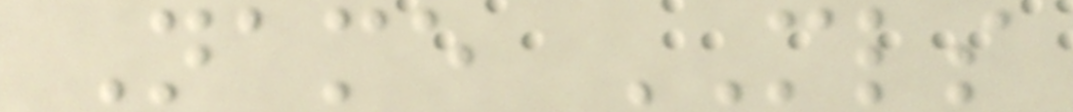Name MLS
